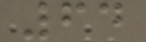64
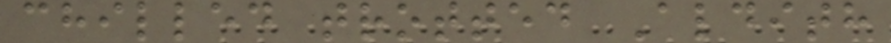chilled trotted Aldith
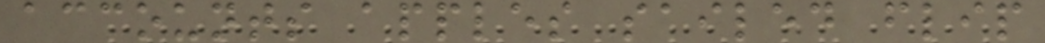accounts apples sailed flip
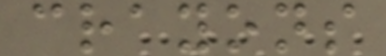crayons
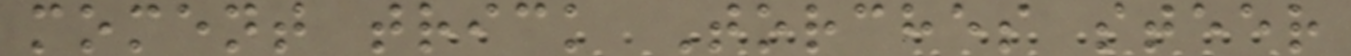moment trick Torches steer
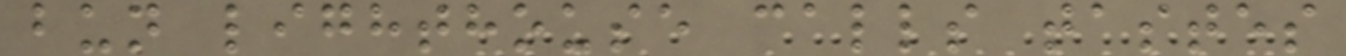bun lighthouse calls tastes
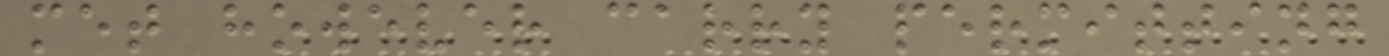met however carry permitting
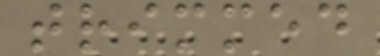trimmed
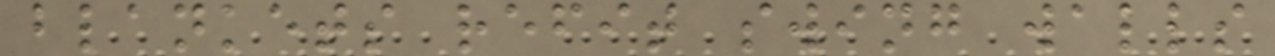blankets refit swing walls
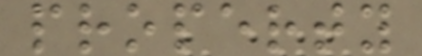property
